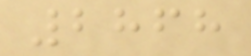2868
